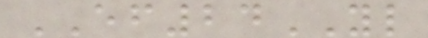EF24YL
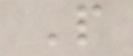P
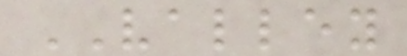VALLEY
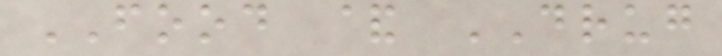FOOD & DRUG
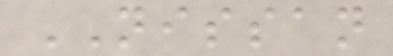NISSAN
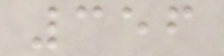356
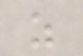z
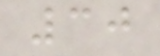30
